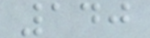140
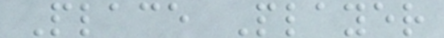Place Player
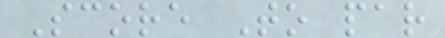Score To par
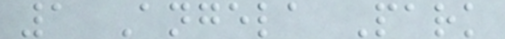1 Angela Park
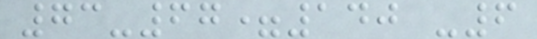73-67=140 -6
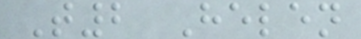T2 Helen
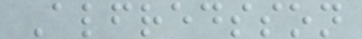Alfredsson
